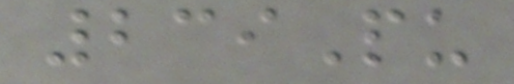239Pu
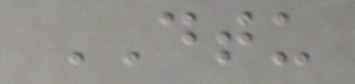DTU
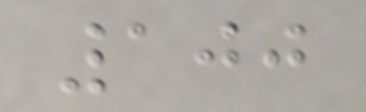100
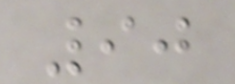90
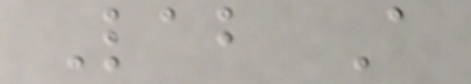Lab A
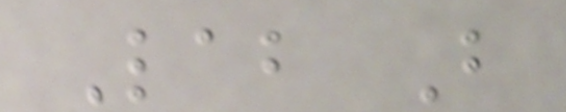Lab B
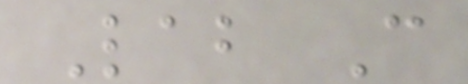Lab C
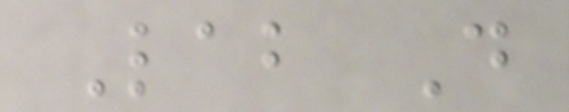Lab D
